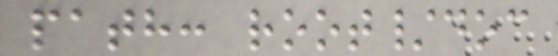path: root/doc
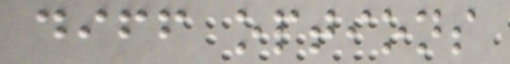diff options
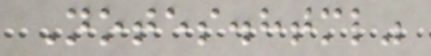Notes.html"
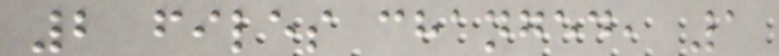2 files changed, 1
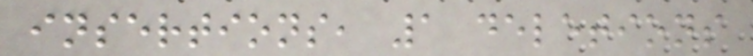insertions, 1 deletions
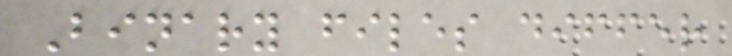Binary files differ
